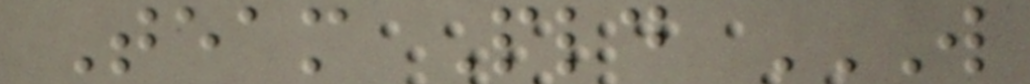Team Pld W
